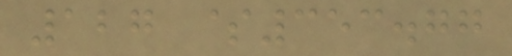127 $353.77
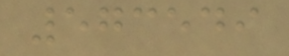573549
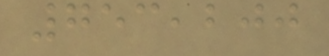753,200
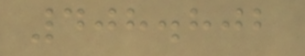408.802
